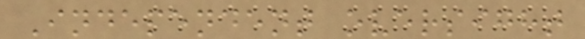Independent oversight
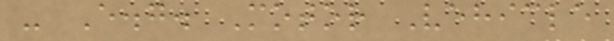- E.g. Motor Vehicle
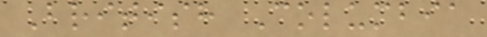British Columbia
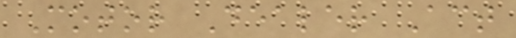Motor Dealer Act
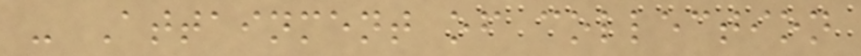- Attainment of collection
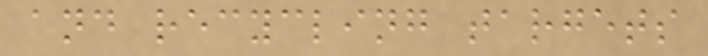and recycling targets
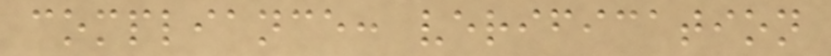compliance: verification
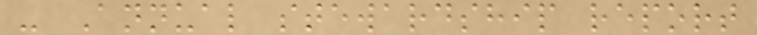- Annual stewardship report
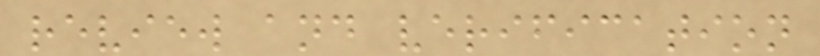review and verification
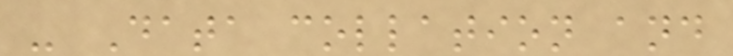- Data collation and
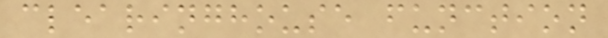clearinghouse function
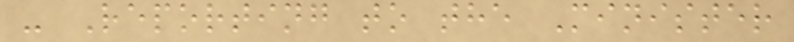- Reporting to the Minister
